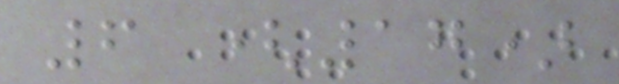6 (17)
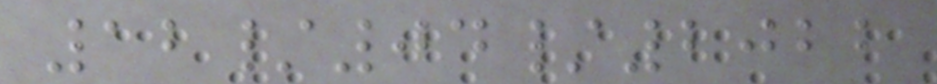12/04/2022
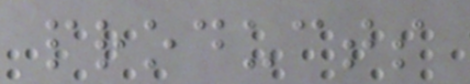products
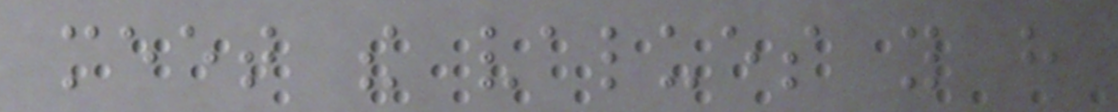meet the values you have
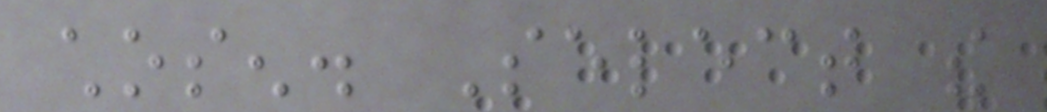chosen. Select the
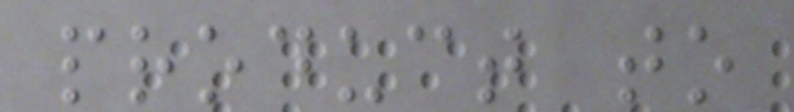product to
